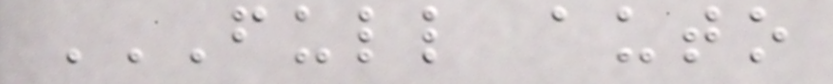FULL AUTO
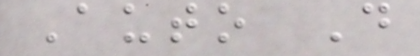Auto D
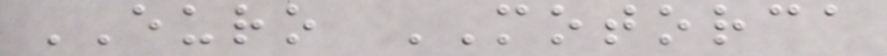EURO MOTORCA
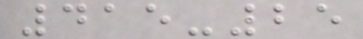415-25
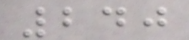240
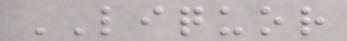LIQUOR
